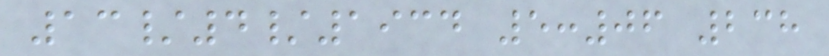13/4/1934 5:06 238
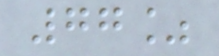77%
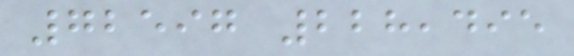72597 228,495
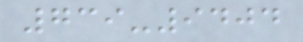739-9404
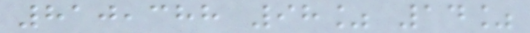810,388 98% 14%
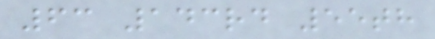63 143rd 55th
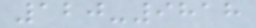120-9818
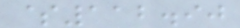$112.90
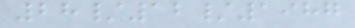28/12/1987
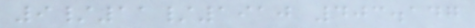9/11/1910 403.147
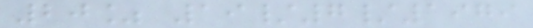20% 19/7/1979
